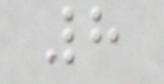8
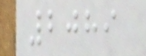2089
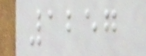1257
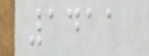1411
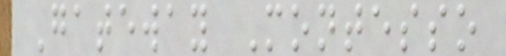Gateway Montesso
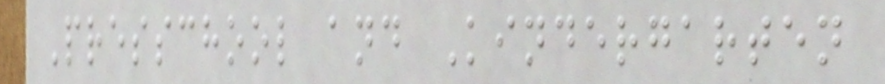Presschool and Kindergarten
